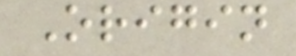Origin
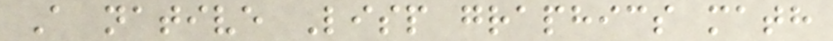A native Lisp graphics math
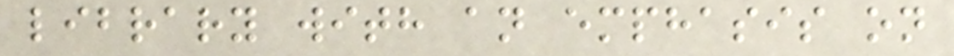library with an emphasis on
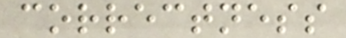correctness
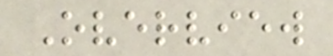Overview
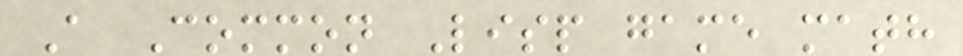A Common Lisp game math
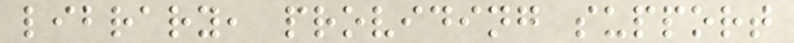library, providing support
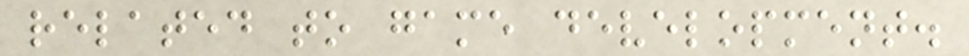related to game development.
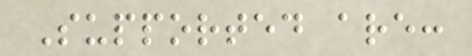Supported are:
